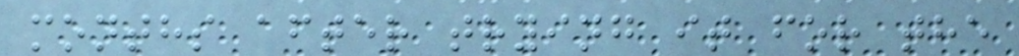months after trying it for the
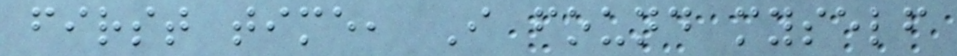first time, I found myself
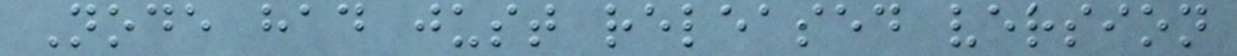Node had just released version
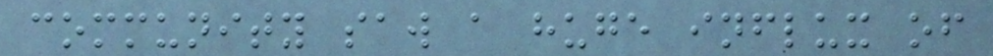community saw a huge influx of
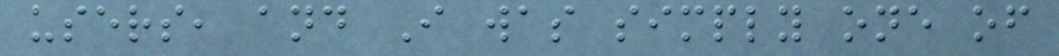users, and I was simply one of
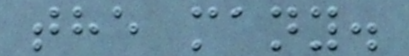the many.
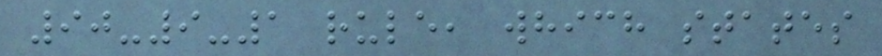90-9-1 rule, which states
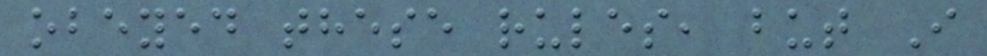obeyed these rules, but I
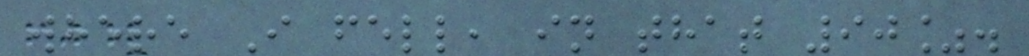where I fell, in that 90%.
